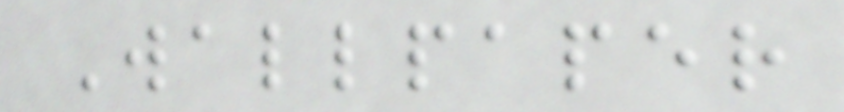Wallpaper
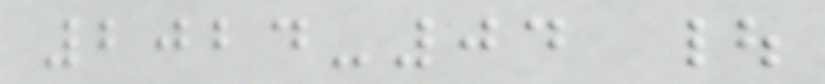2024-04 |
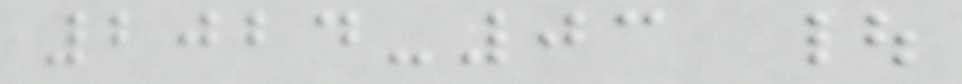2024-03 |
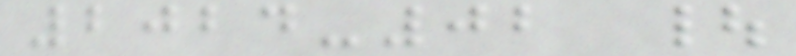2024-02 |
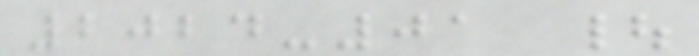2024-01 |
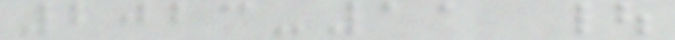2023-11 |
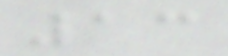13
